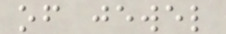of jewel
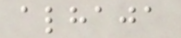alhaja
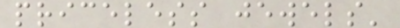priceless jewels'
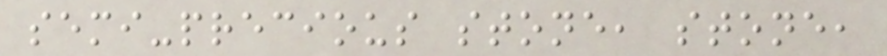semi-precious stone, stone,
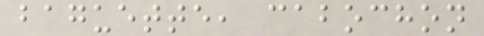baguette, cabochon
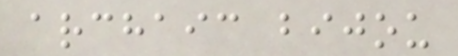archaic bijou
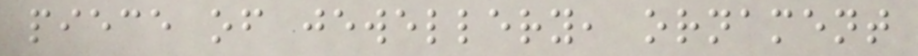piece of jewellery, ornament
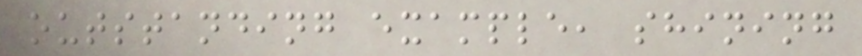outstanding example, shining
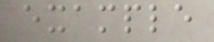example
